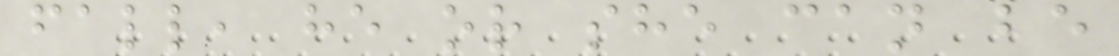fall, he or she can be
